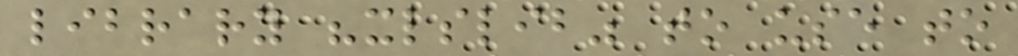library "xlslib" to use to
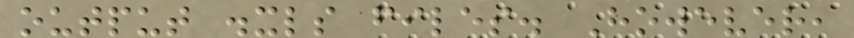output .xls files. However,
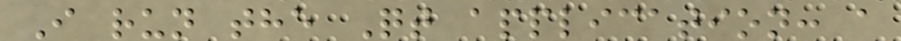I run the Qt application: a
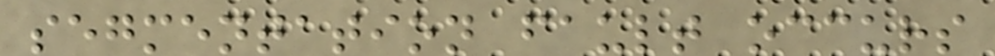segmentation fault occurs
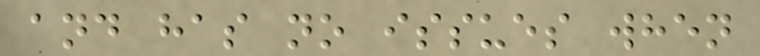and has no issues when
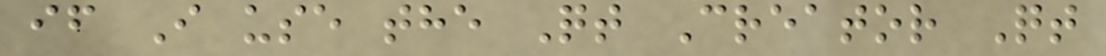if I use the Qt Creator Qt
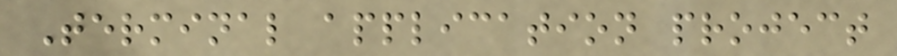Terminal application project
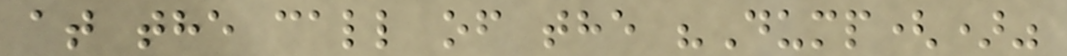at the call of the "Dump()"
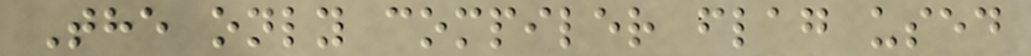The only compiler flag used
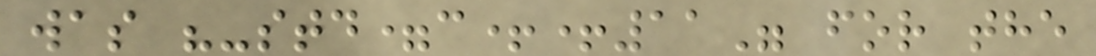was "-std=c++11" for the
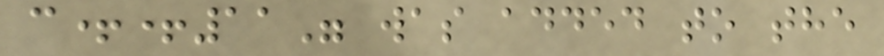c++11" was added to the
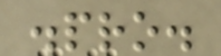.pro.
